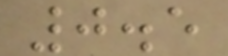0.5
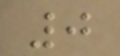0
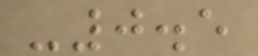-0.5
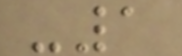-1
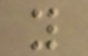y
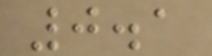0.1
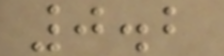0.2
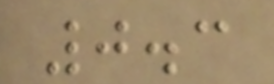0.3
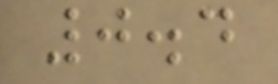0.4
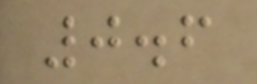0.6
